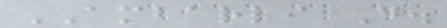AMBARLI D.
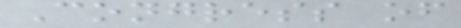Congress of
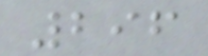296
